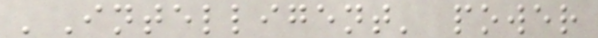'Intelligent' power
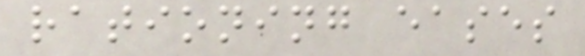rationing eases
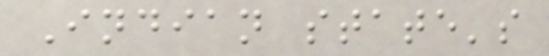Indian state's
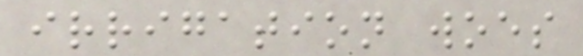irrigation woes
